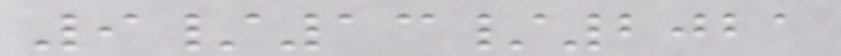9/13/2021
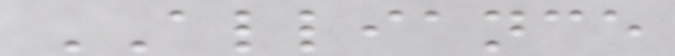ALLIANCE
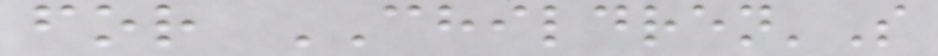for CHILDREN'S
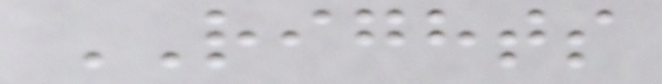RIGHTS
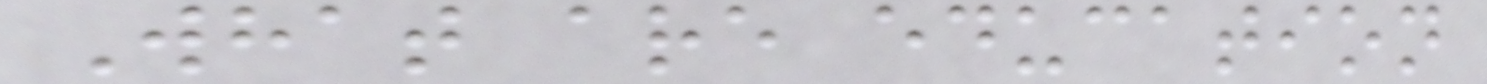What are education
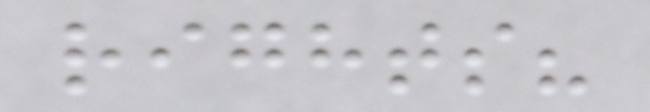rights?
